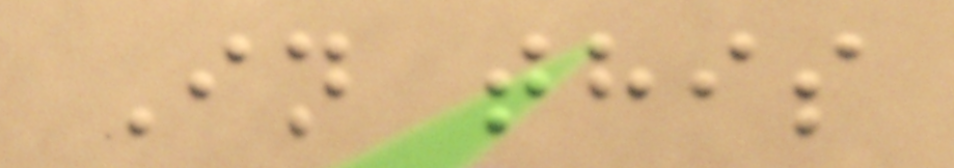In this
